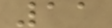11
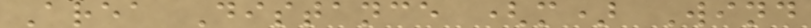Area Distance (m) Wind
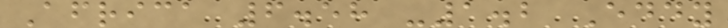Africa 6.58 -1.2 Eddy
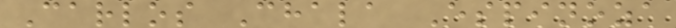Carlos Chala Espinoza
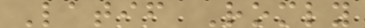Latif Romly
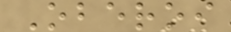Oberoi
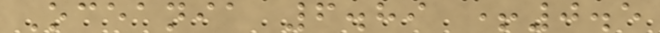Oceania 6.89 +0.5
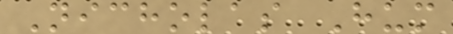Nicholas Hum
